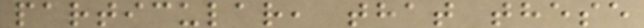particular, that these
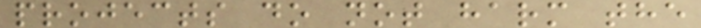projects do not harm the
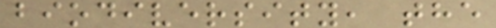biodiversity, the
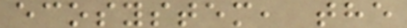ecosystem, the
